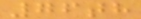76th
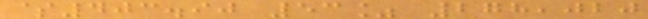$403.90 53% 278,020
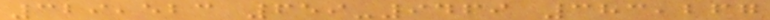329,523 659-9469 383,267
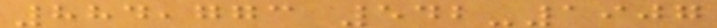884,773 542-1907
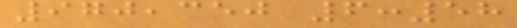970,350 6:58
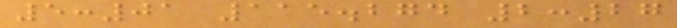5:01 115.274 2:27
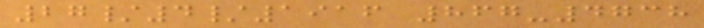27/4/1916 867-4738
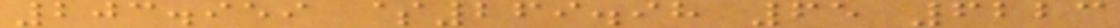203.959 $269.98 65 6223
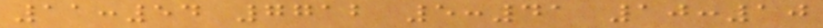11:54 7712 5:41 10:10
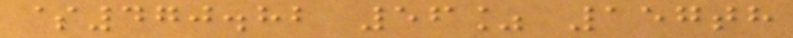$470.82 56% 157th
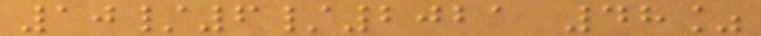10/6/2021 48%
